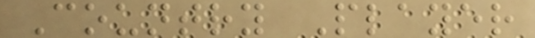Country Player
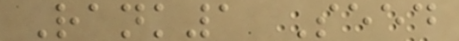Rank1 Seed
